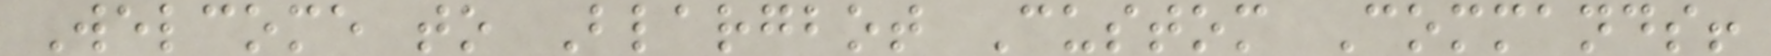Welcome to Blargbot Custom Commands!
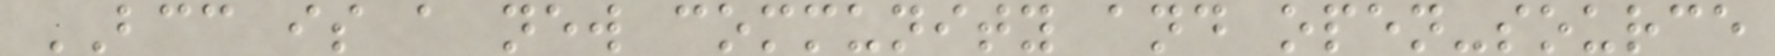BCC is a new community and open-source
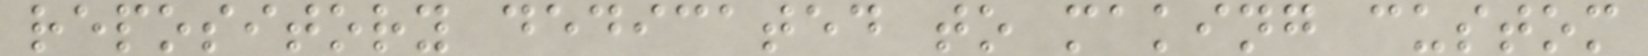repository dedicated to making custom
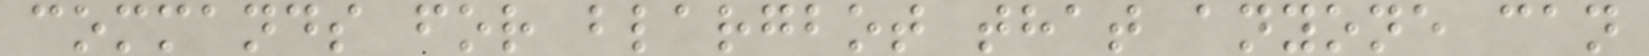commands for blargbot that anyone can
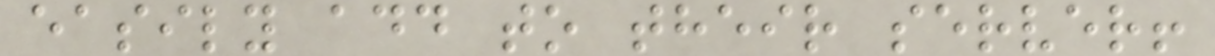easily add to their server!
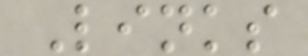Links
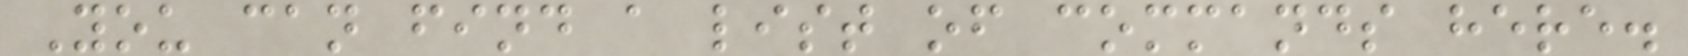You can find a list of commands here.
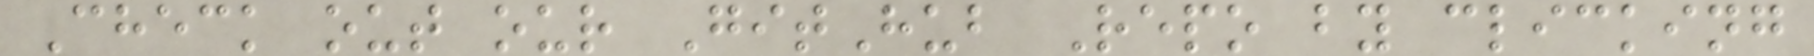Check out our GitHub Repo by clicking
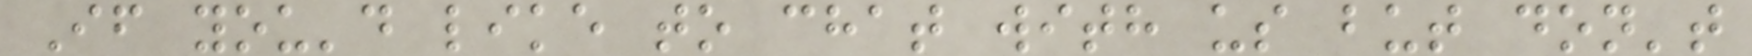If you'd like to chat with us but don't
